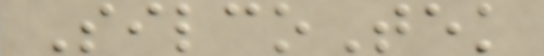SilcoTek
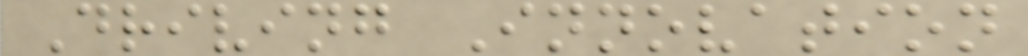Driving Innovation
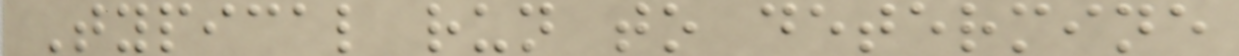Typical run to determine
